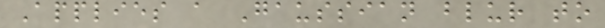Applies a Gaussian blur to
